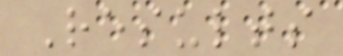Results
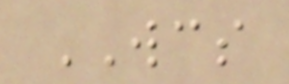WCS
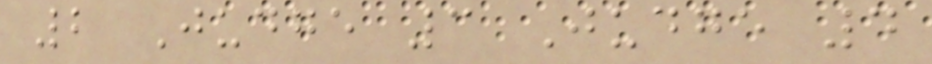2 Judge 3 Judge 4
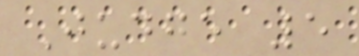Judge 5
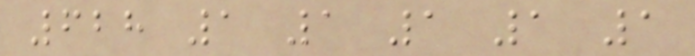628 1 1 1 1 1
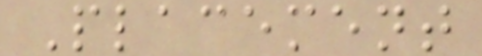Placement
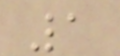1
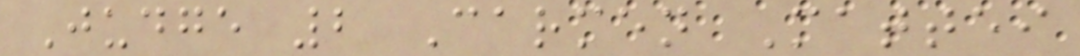Judge 2 Carmen Mattei
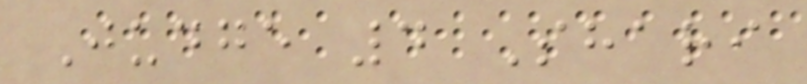Judge 4 Shari
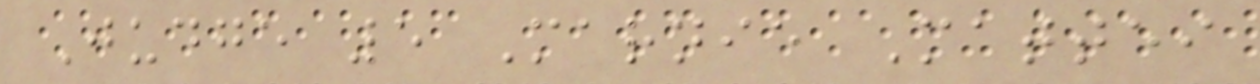Judge 5 Marnie Mattei
